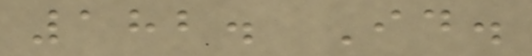182. Id.
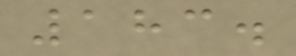183.
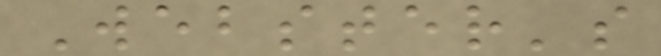Webster's
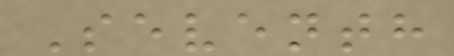Seventh
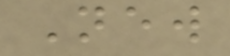New
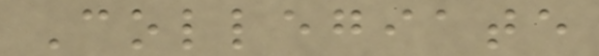Collegiate
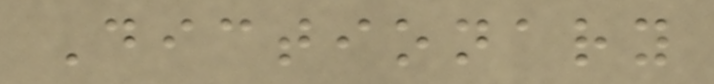Dictionary
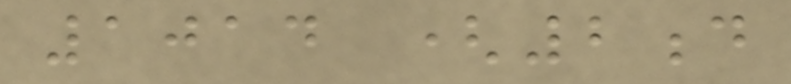1014 (2d
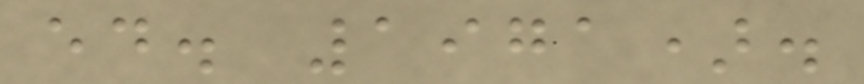ed. 1971).
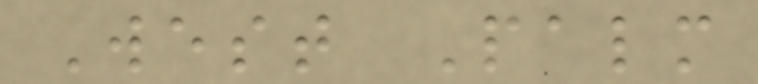West Palm
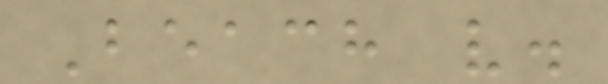Beach v.
